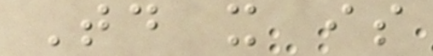Today it is
